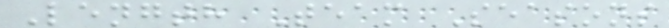Length Team Seasons
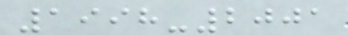1998-2001
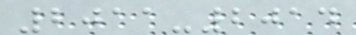2011-2014
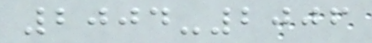2004-2006
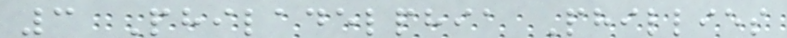3 Philadelphia Phillies
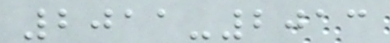2011-2013
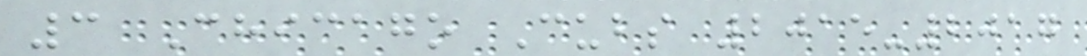3 Chicago Cubs 2015-2017
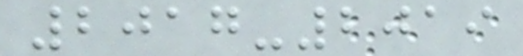2017-2019
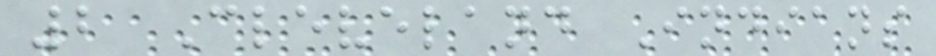2 Cleveland Indians
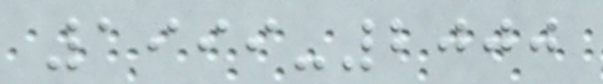1999-2000
